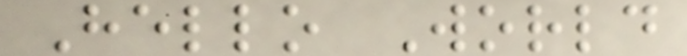Hello World
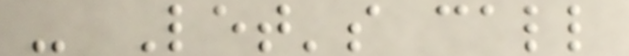- Let's call
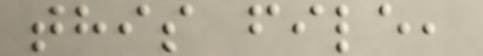this file,
